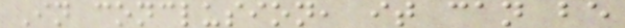In conclusion, it can be
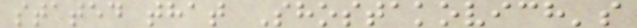stated that Shostakovich's
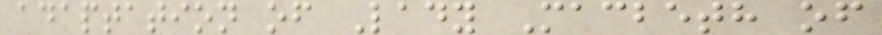adaptation of Lady Macbeth of
